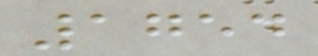1754
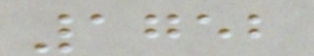1752
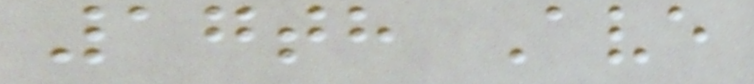17th Ave
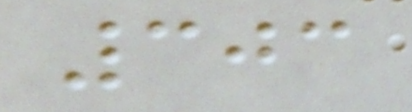303
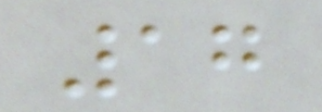17
